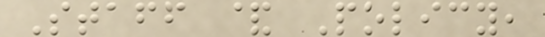Staff & Policy,
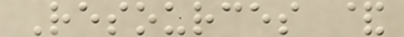Resources &
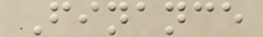Finance
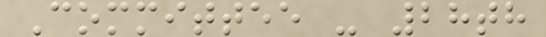Committee - 28th
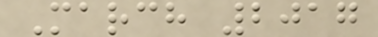March 2017
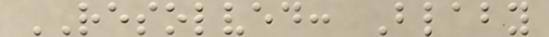RESOLVED: Blaby
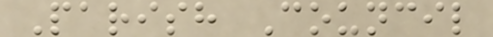Parish Council
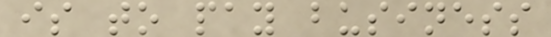is to pay business
